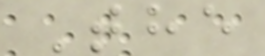The
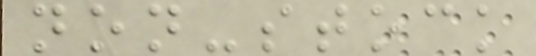non-stock
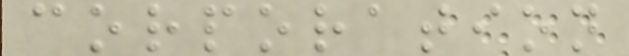corporation
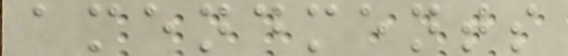amendments
